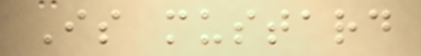Is mustard
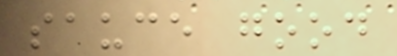sauce good
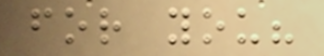for you?
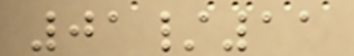01/11
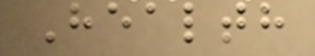Health
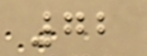72
